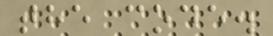the code.
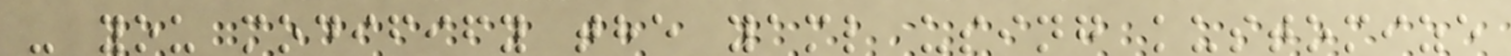- you modifify the yaml using kustomize
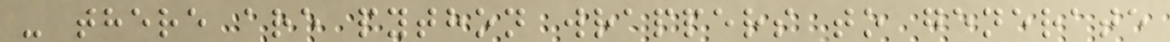- there are python wrappers to generate
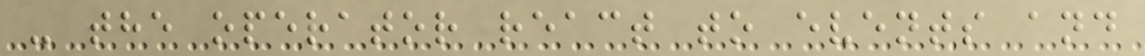- the operator react to events and
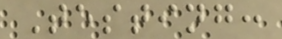Testing:
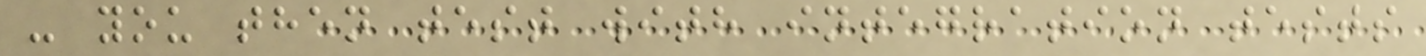- you then test with integration tests
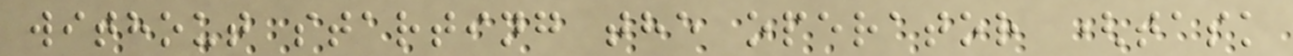without starting the operator (task
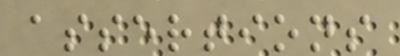assertions
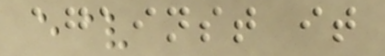against it
